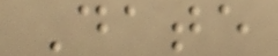Date
